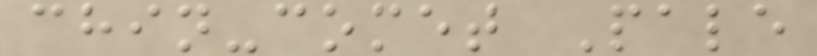chin-comet Pale
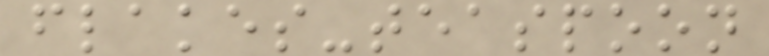flakes-teaspoon
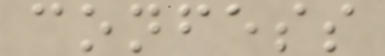confess
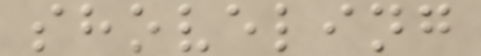shoveling
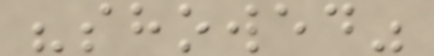"showed"
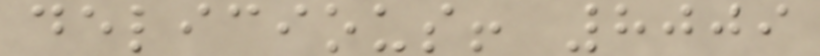delicious! 8009
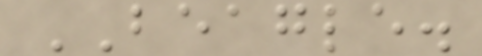BEAGLE.
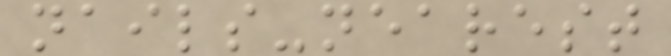nails-nearest
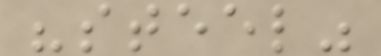"steel"
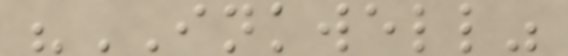"INKWELL"
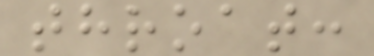throat:
